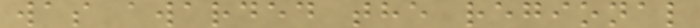was awarded the regional
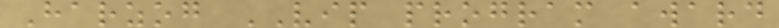Harzog VIP program award
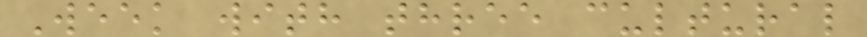Week with three cultural
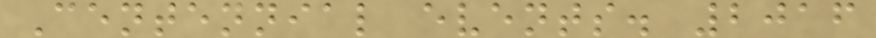Centennial events. 2016
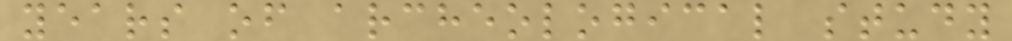years of archeological study
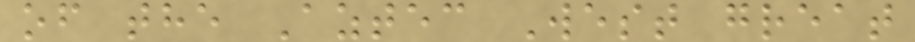of the Aztec West great
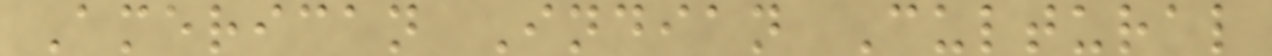American Indian Cultural
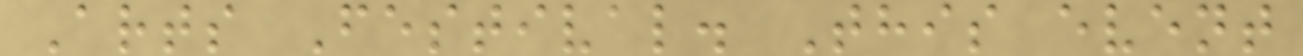Arts Festival. This event
